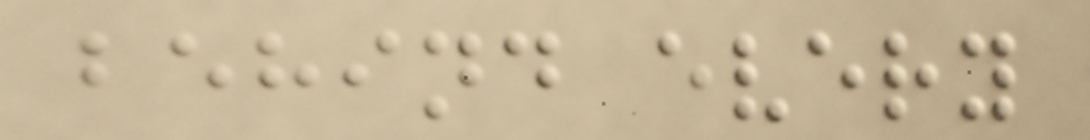behind every
